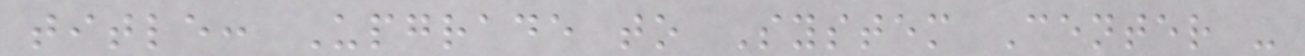title: Upgrade to System Center -
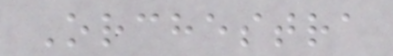Orchestra
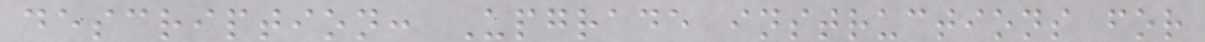description: Upgrade instructions for
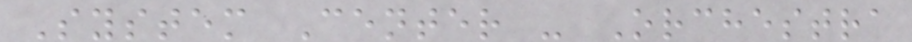System Center - Orchestra
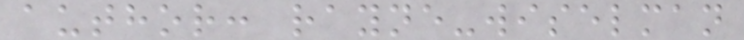author: rayne-wiselman
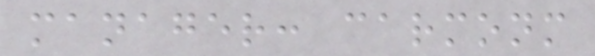manager: carmonm
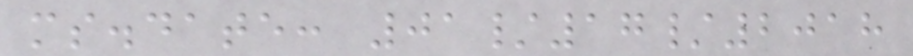ms.date: 01/17/2018
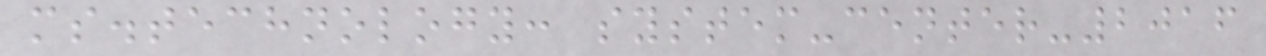ms.technology: system-center-2016
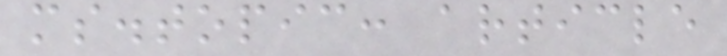ms.topic: article
